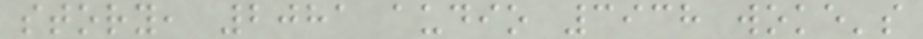story, 2081 audio 3938 woke's
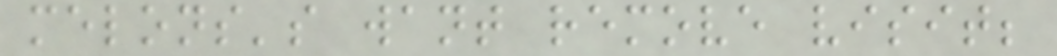melons's want remove visit;
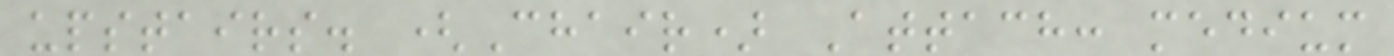upstairs. (Chair) Attach: medium
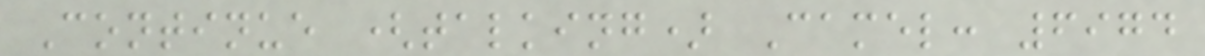Continue (talking) Camel: 6974
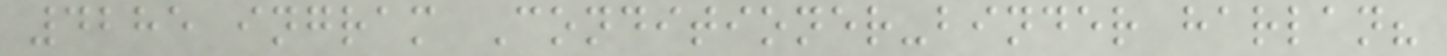4285 ingram Conditioner-binder harlan?
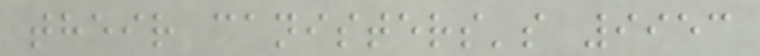their canisters's 9953
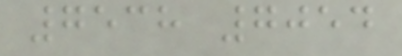7538 7054
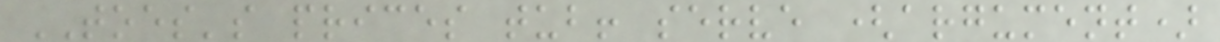TOES's prices tub! serve (argument)
